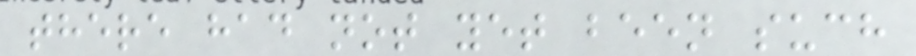there had not yet been such
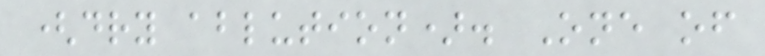(dry ablution). One of
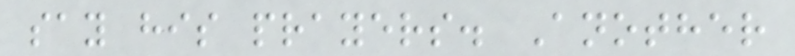say his prayers. Another
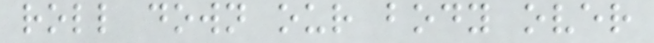roll down our body over
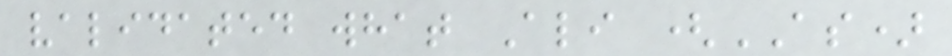validated what Ali (AS)
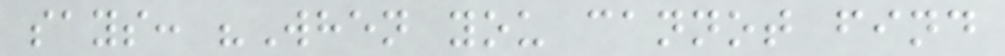says: "When you cannot find
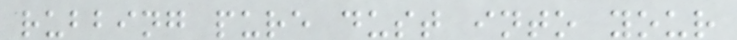rubbing pure dust into your
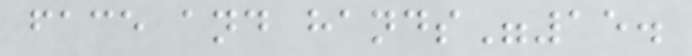face and hands"15.
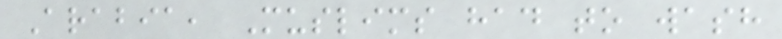Arabia, Muslims had to wash
